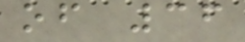of 36
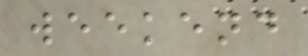weekend
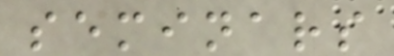seminars
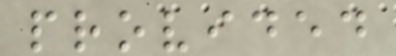provided
